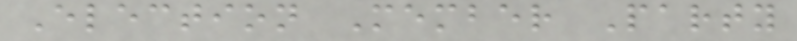Election Member Party
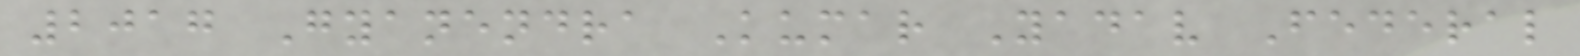2017 Gyanendra Kumar Yadav Federal
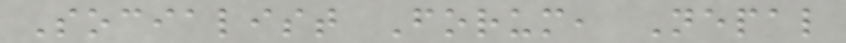Socialist Forum, Nepal
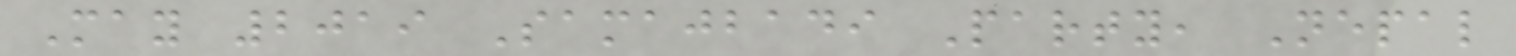May 2019 Samajbadi Party, Nepal
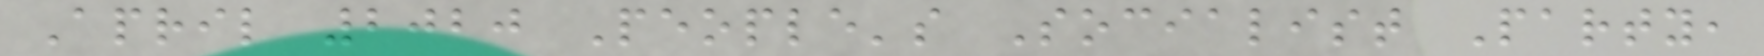April 2020 People's Socialist Party,
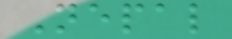Nepal
